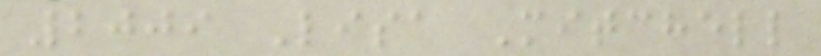2009 Lisa Mitchell
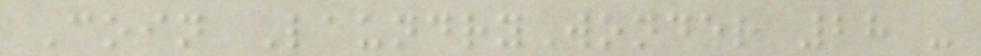Coin LaundryWonder 28 -
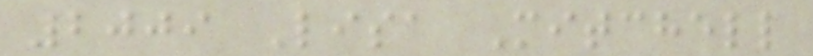2009 Lisa Mitchell
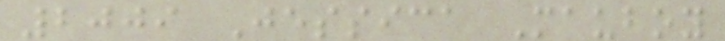2009 Jessica Mauboy
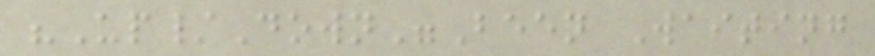"Up/Down"Been Waiting
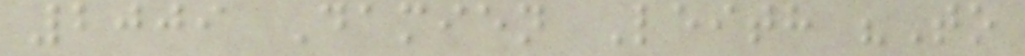2009 Damien Leith "To
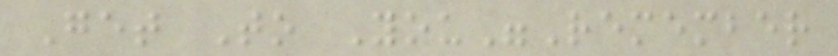Get To You"Remember
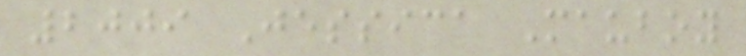2009 Jessica Mauboy
